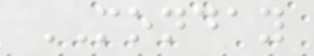MONDAY
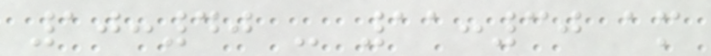10:40 - 11:30 am
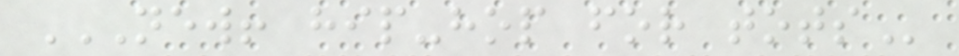NEW! HIP-HOP FOR TOTS
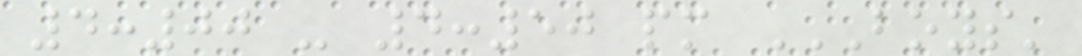4:00 - 4:50 pm BOYS'
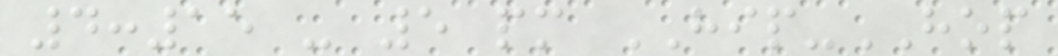4:15 - 5 pm HIP-HOP
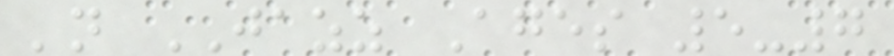'n JAZZ Ages 5-7
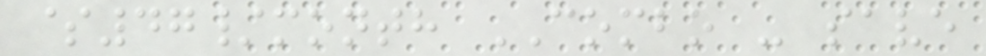$47/month COMBO - save
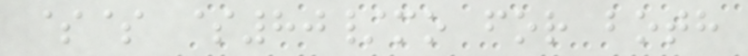$$ $80/mo for both
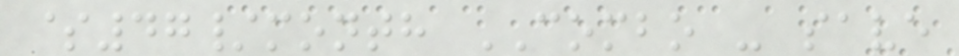$47/month COMBO - save
